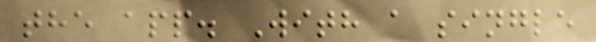the app. With a single
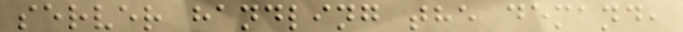server handling the demand,
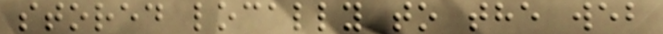stored locally to the web
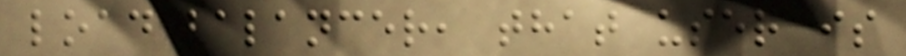load balancer, that user is
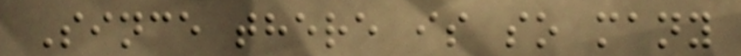Since there is so many
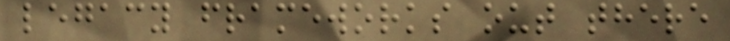legacy frameworks out there
